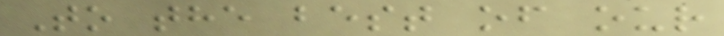To the best of our
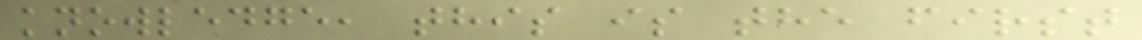knowledge, this is the first
